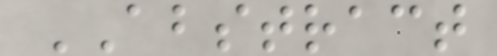ABSTRACT
